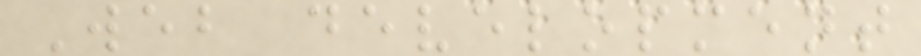Web development
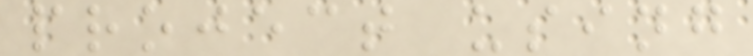project using
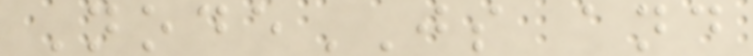NodeJS and
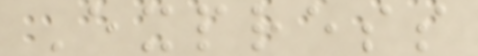Express
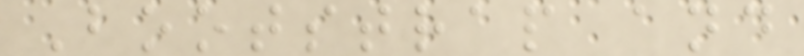Bootstrap and
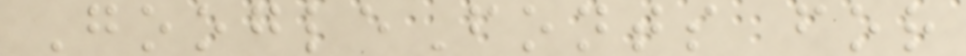GoogleFonts for
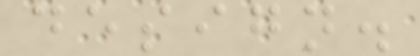design.
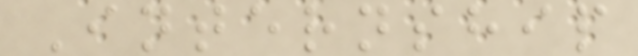Internship
